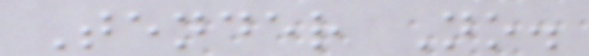Tender No.
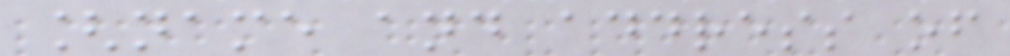[name and address of
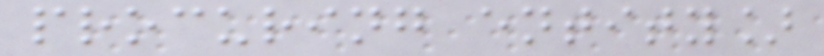procuring entity]
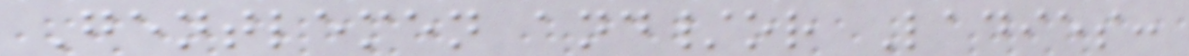Gentlemen and/or Ladies:
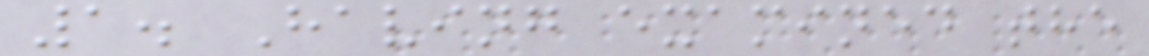1. Having examined the
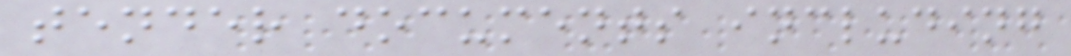tender documents including
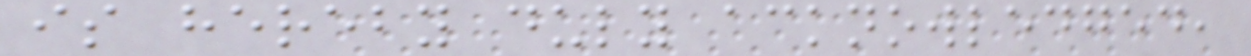is hereby duly acknowledged,
